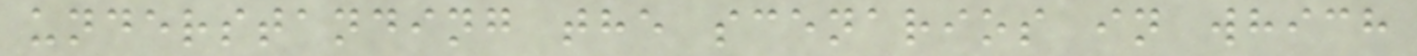understanding the scenarios in which
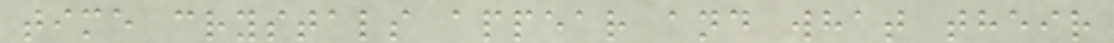time crystals appear and what their
